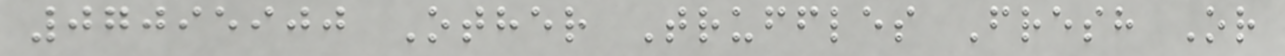07095900 Other Truffles Fresh Or
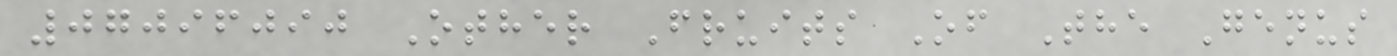07096090 Other Fruits Of The Genus
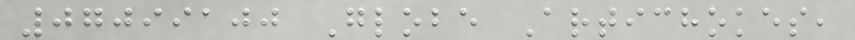07099100 Globe Artichokes,
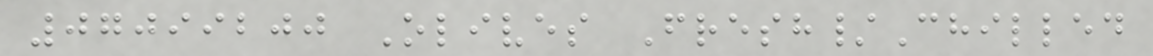07099200 Olives Fresh/Chilled
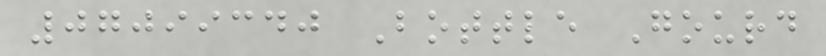07099340 Bottle Gourd
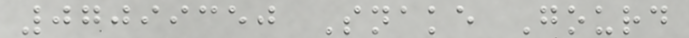07099350 Snake Gourd
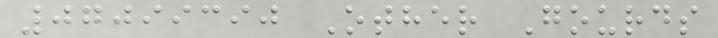07099390 Other Gourds
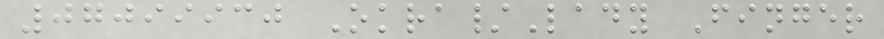07099930 Okra/Lady Finger
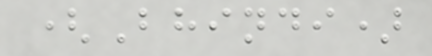(Bhindi)
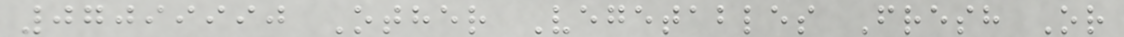07099990 Other Vegetables Fresh Or
